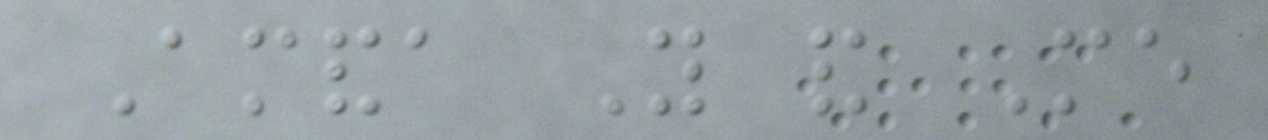Amanda You and Me
